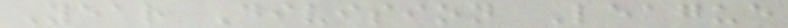Year Division League
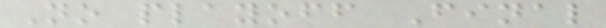No playoff Final
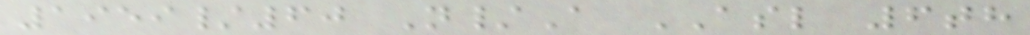1959/60 N/A ASL 6th
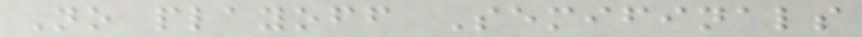No playoff Semifinals
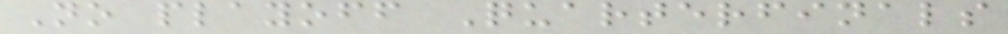No playoff Quarterfinals
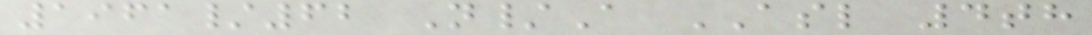1961/62 N/A ASL 4th
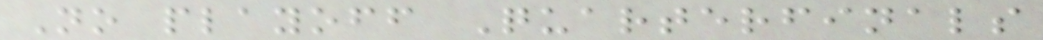No playoff Quarterfinals
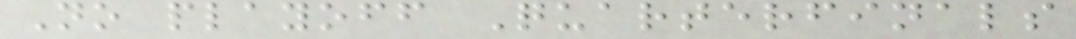No playoff Quarterfinals
